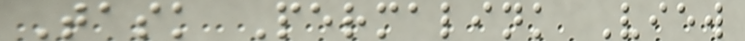Task Permalink View
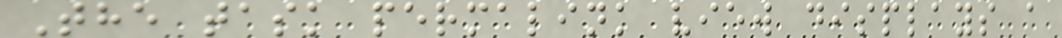The task permalink view displays a
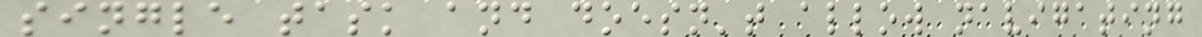single task and doesn't allow navigating
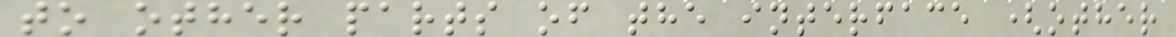to other parts of the interface (other
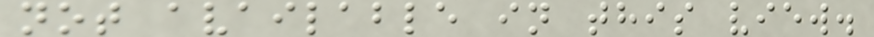not available in this view.
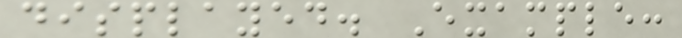displayed. Example:
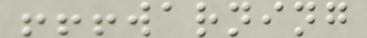!!!warning
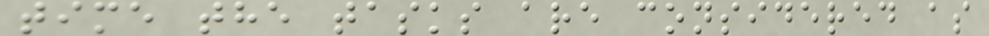time the tasks are considered as
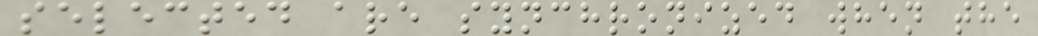selected are synchronized when the
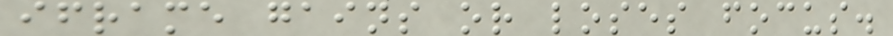iframe gains or loses focus.
